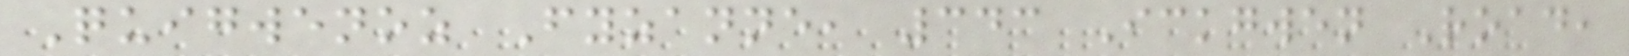Quigwenoz Fyzanne, 343 Ickgwen Road,
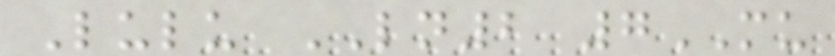Lulu LN2 7MU
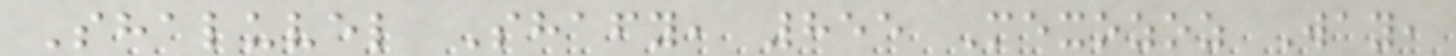Shaluvel Shafy, 855 Mexozoz Way,
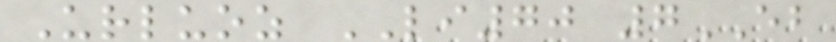Urluoz LI70 7EB
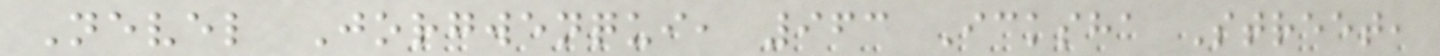Nevel Jorgwenqui, 963 Icksha Street,
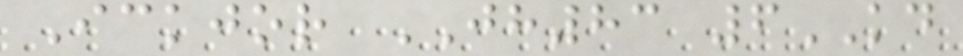Ickjor JH83 6KD
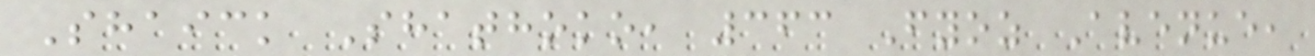Shaick Shathoko, 363 Fyoz Avenue,
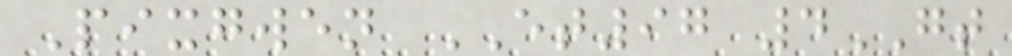Pixgwen ET97 4GT
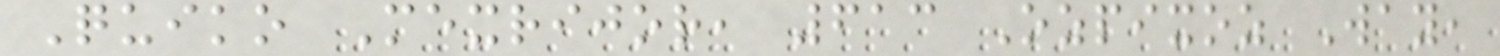Quiko Mexrijor, 613 Ozpixoz Way,
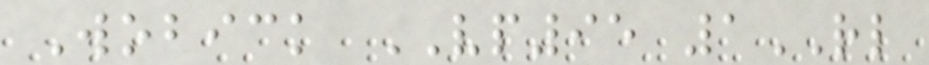Wobick VP95 1RL
